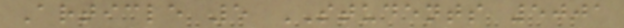Article 5 STUDENTS 5001
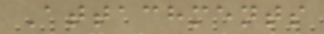Attachments
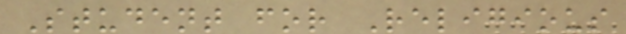Student for Religious
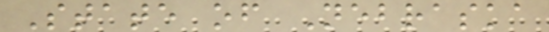State of Nebraska
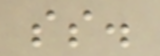ss.
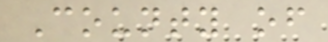County of
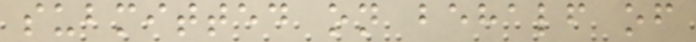submitted on behalf of
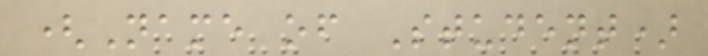(Name of Student)
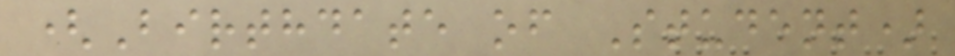(Birthdate of Student)
